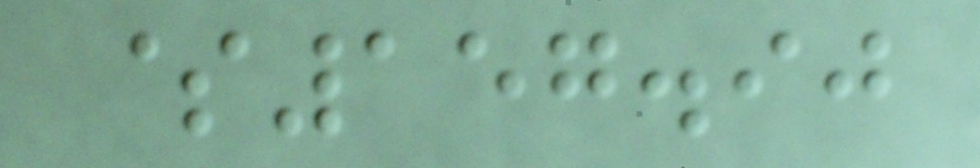$157.90
